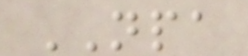NPA
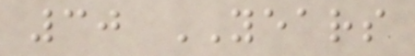30 YEARS
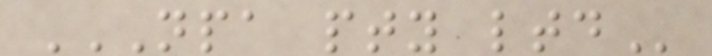NPA PTY LTD
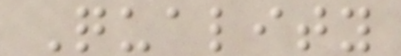Quality
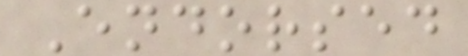Endorsed
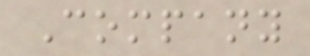Company
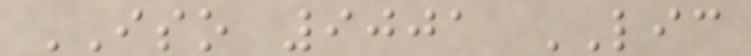ISO 9001 LIC
